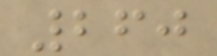260
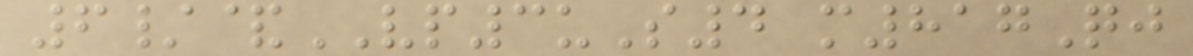6/&VP3uS4 m817Qj
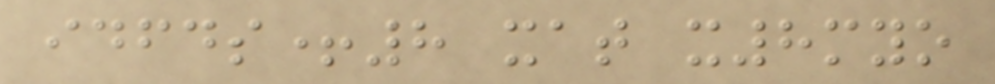idfds+8 xat x8myo
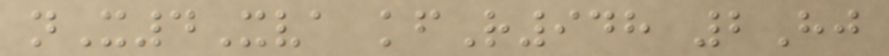nX4Xva kfR948 2Hj
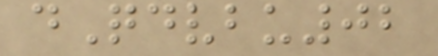dQdvbu02
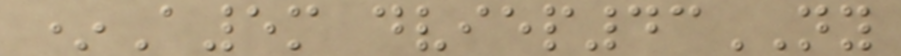*A5m dviep43NY
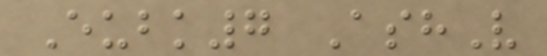Eubk7 AshV
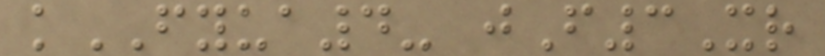kFYUA4- jF3Xr
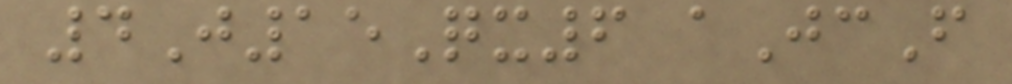4J15Qx6 aJcF
